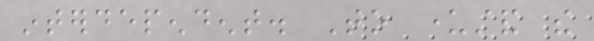interdependent. To understand the
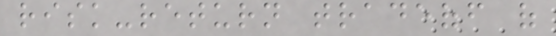risk-return tradeoff of
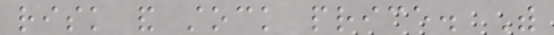risk and stock price. With
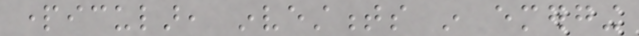particular, investments in emerging
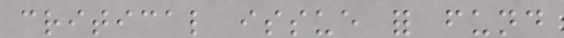critical issue for fund
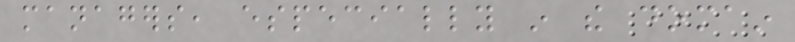managers, especially in the domain
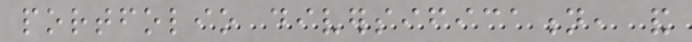portfolio diversification, and
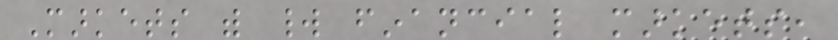Markets with world financial markets,
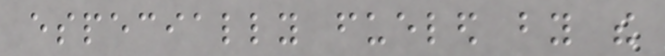especially fueled by the
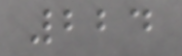224
